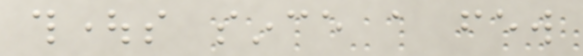thoughts since a few
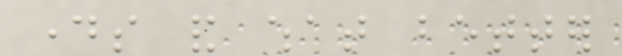days and what better
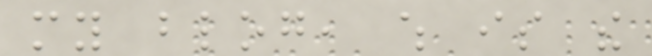my blog, which is the
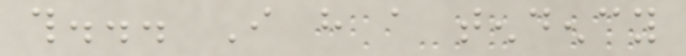this... I have a tendency
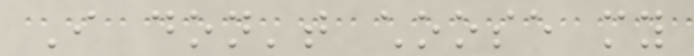I don't choose my
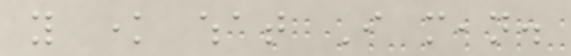you know what I mean.
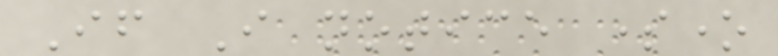If I notice someone
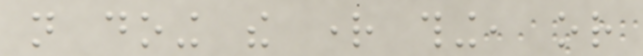not doing the right thing, or
